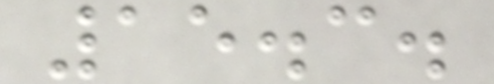15.3.
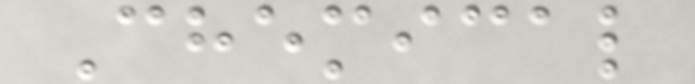Chemical
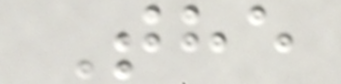The
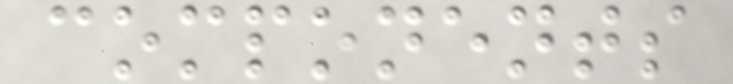components
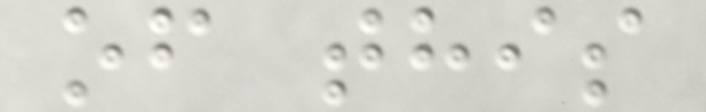of this
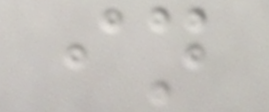in
